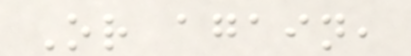Or again,
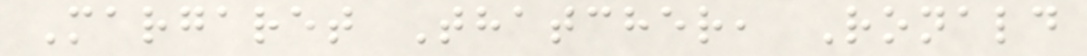Margaret Thatcher, Ronald
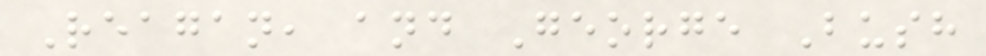Reagan, and George Bush
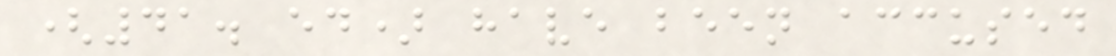(41. ed) have been accused
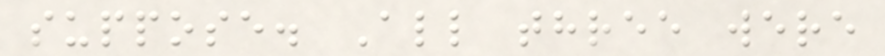suppose. All three were
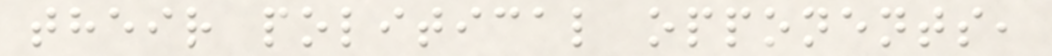their political opponents,
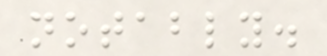notably.
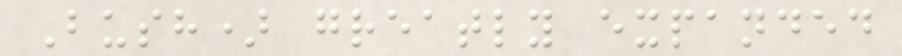Bush) greatly expanded
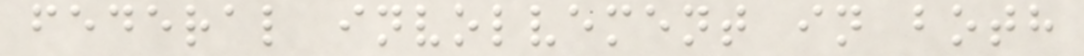federal involvement in both
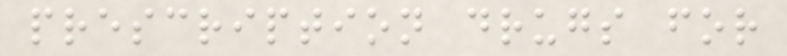prescription drugs for
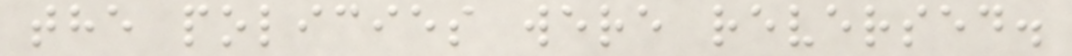the policies were reversed.
